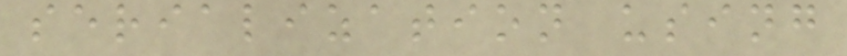serialization using
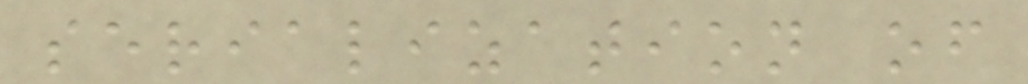serialization of
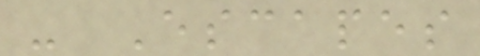- Escapes
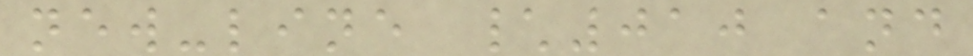new-line \010 and
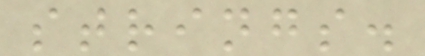strings.
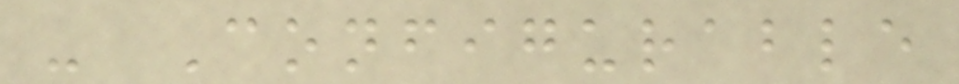- Configurable
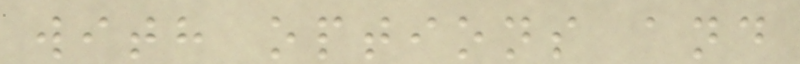with options and
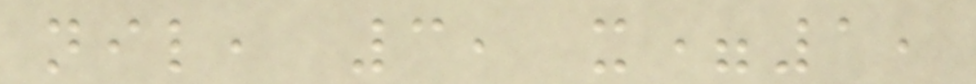nil, 3, x=1,
